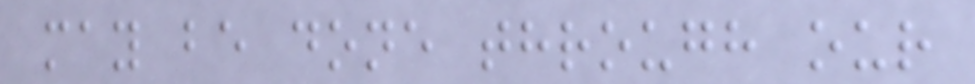may be done through our
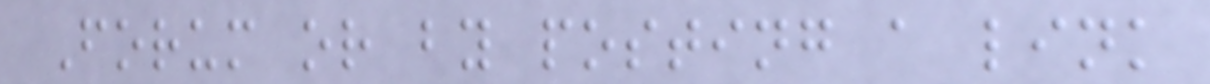Forum or by posting a link
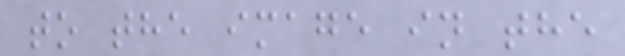to the image in the
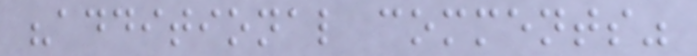"additional comments"
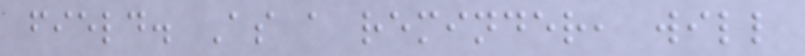field. As a reminder, will
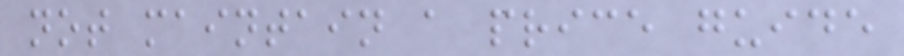not maintain a price guide
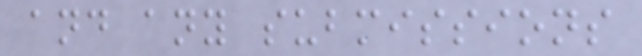and any submissions
